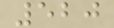520
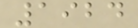1924
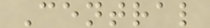Central
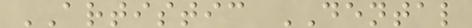ARTISTIC DENTAL
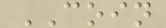COIN
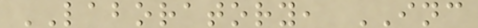LABORATORY, INC
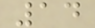14
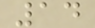14
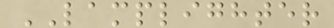LAMPLIGHTER
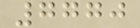7770
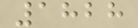1828
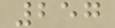257
